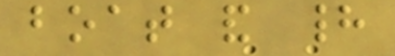boat and had
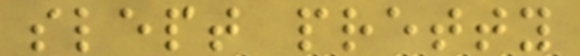slept pretty
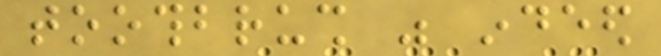toothbrush was indeed
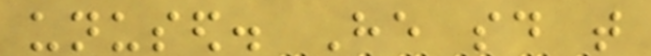unused. He said that
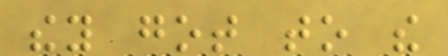they got to the
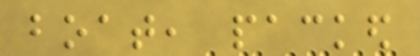boat, packed
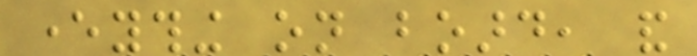everything on board, and
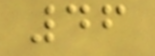46
